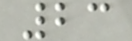23
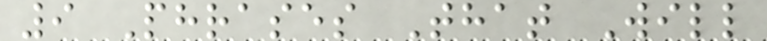9 Phrases That Will
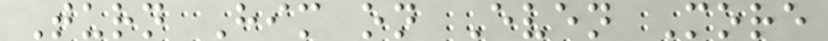Turn Him on Even More
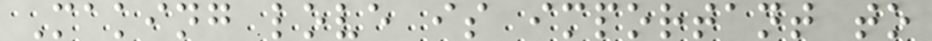Making love is important to
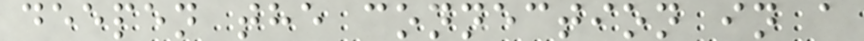deepen the connection in a
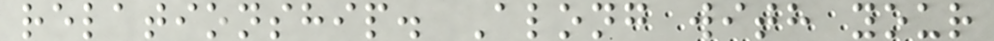relationship. Along with your
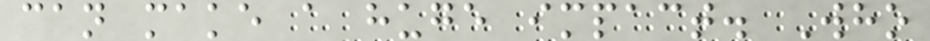can make a huge impact. Who
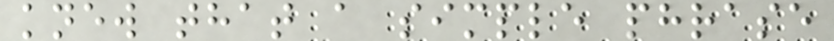knew that a simple phrase
